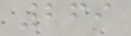269
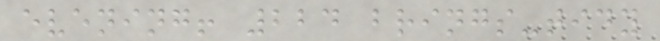evening! 224 brings-tidy
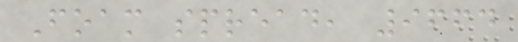Foam spread, 9664
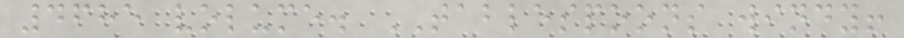4685 volume. TABLESPOONS windy!
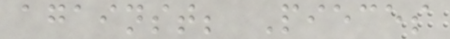against; Pieces
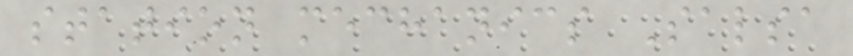station mechanics Salsa
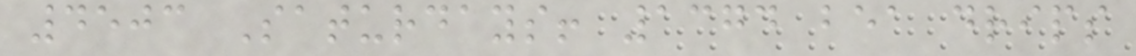4503 Saturdays! 1374 bea drips
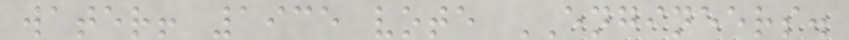water! 1935 vote ENGINEERS.
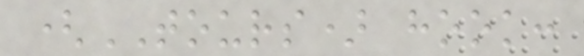(TOURS) hook:
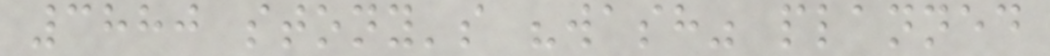3880 stony's "wash" planned
